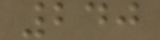240
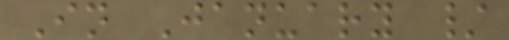In January /
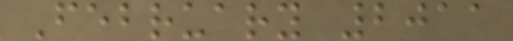February 2011
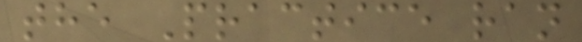the Practice ran
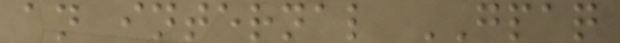an internal GPAQ
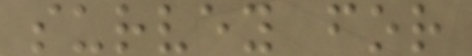survey for
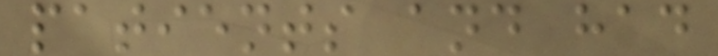patients and had
